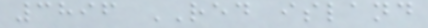3896 RED island
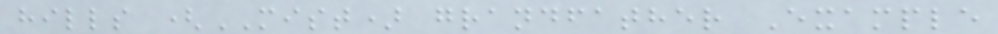hills (MIST) grandfather Example
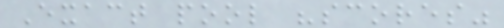Exact pool "scores"
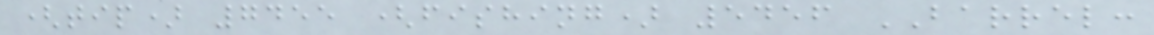(tip) 7455 (fishing) 5456 BARREL:
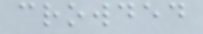crowded
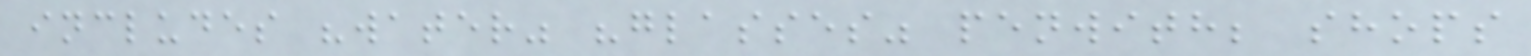includes "water" "glasses" penwith; shops
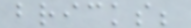bricks;
